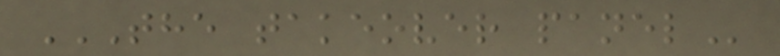THE TAKEOVER PANEL
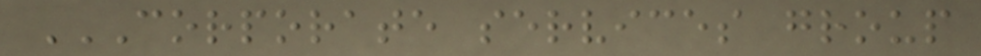CORPORATE SERVICES GROUP
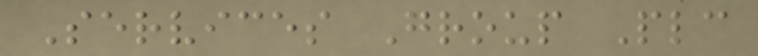Services Group Plc
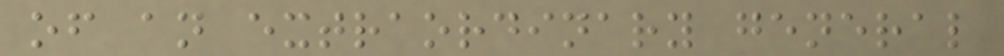of an extraordinary general
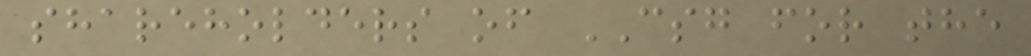shareholders of CSG for the
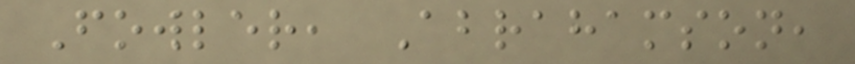Fowler, Abrahamson,
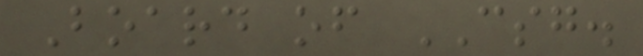Board of CSG.
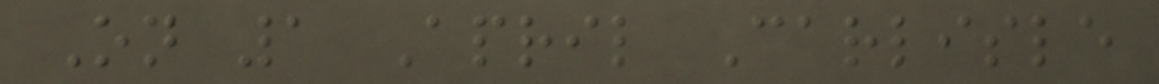On 1 April Carlisle
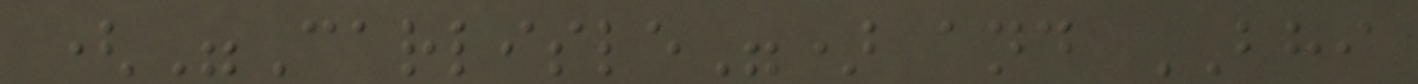("Carlisle") and BHI
